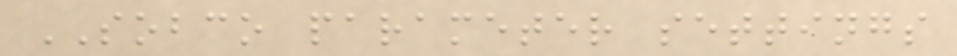SOBCO parameter settings
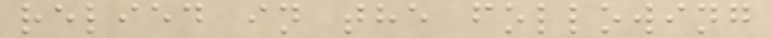relied in the following
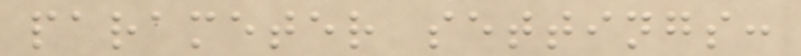parameter settings:
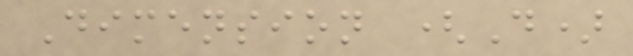Dimension (D)
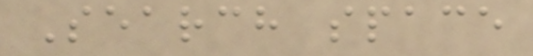Search space
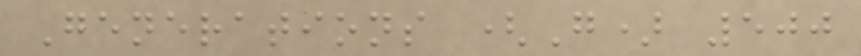Generations (G) 500
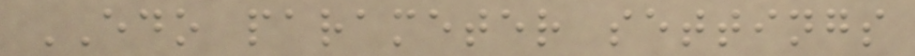EDO parameter settings
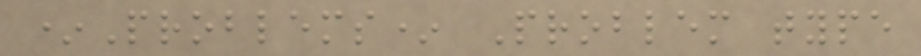*Problems* Problem type
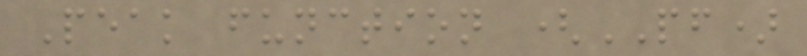Peak function (PF)
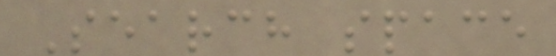Search space
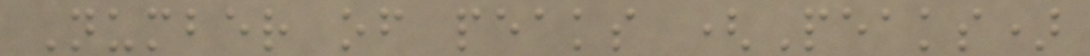Number of peaks (Peaks)
